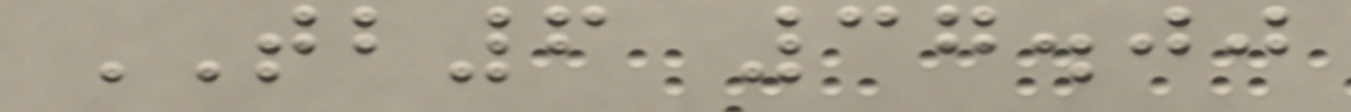TB6 37.00
